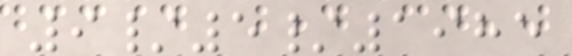9/5/1985
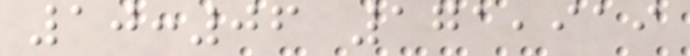10:06 171,919
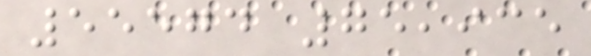55574 75,935
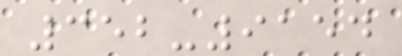352-9154
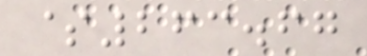$263.67
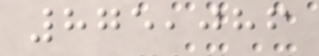875,086
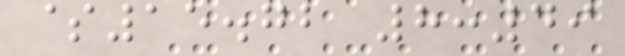$15.72 8:49
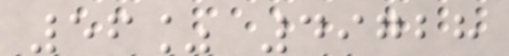56% 49728
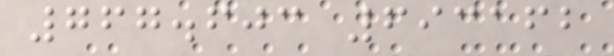767.603 693162
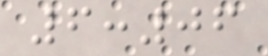6:06
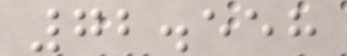72.558
